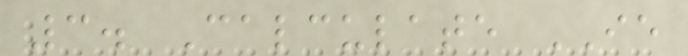3. Calculate IE
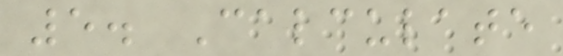5. Calculate
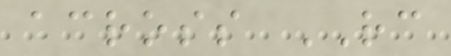across RC
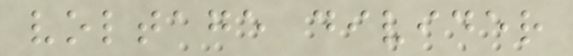voltage divider
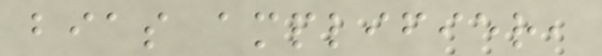bias amplifier,
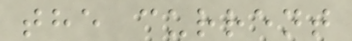the current
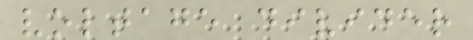voltage divider
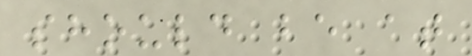should be at
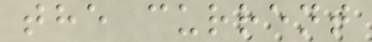the current
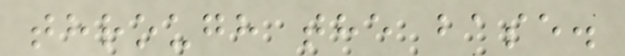through the base.
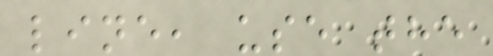line, use the
